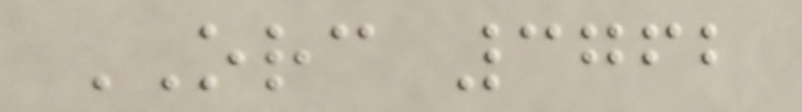ORC 3762
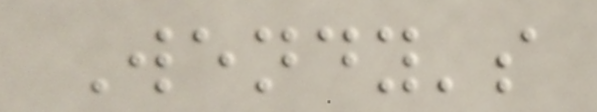Wendy's
